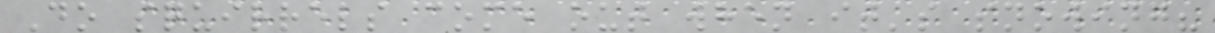Do squirrels come out when it's snowing?
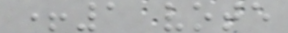+1 vote
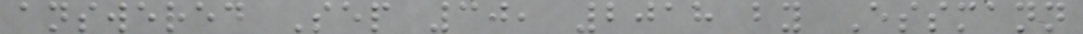answered Sep 30, 2018 by Essmann
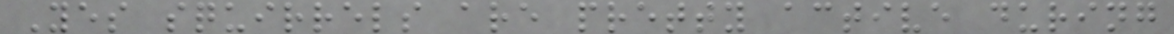Yes squirrels are pretty active during
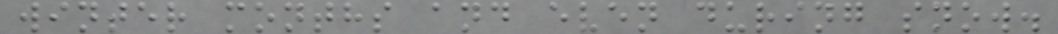winter months and even during snow.
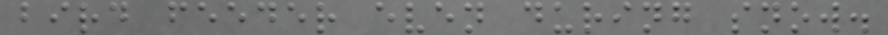bird feeder even during snow.
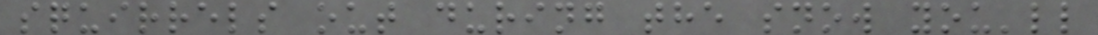squirrels out during the snow you'll
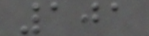101
